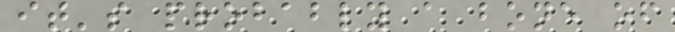it's probably a bone of
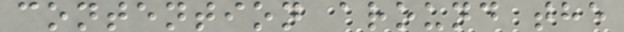contention around the
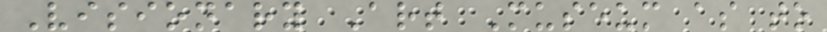Visionary Art Museum as to
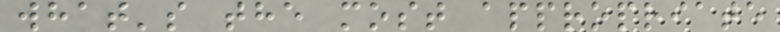what's the most appropriate
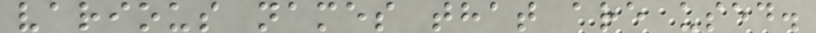various names that are used.
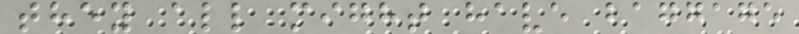they all might have baggage
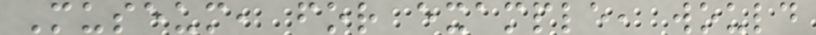Museum, for example, would
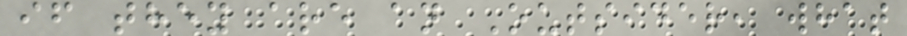if they are an Outsider, what
